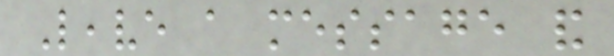Leave a message and
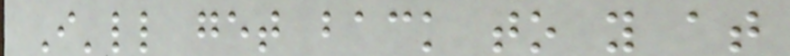I'll get back to you at
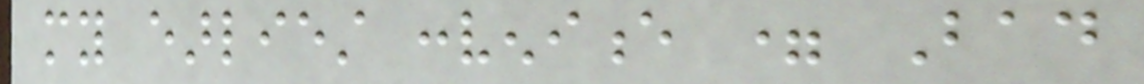my earliest convenience = Bad
